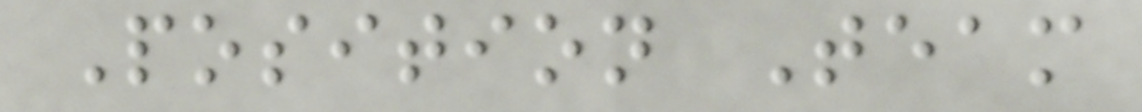Position Team
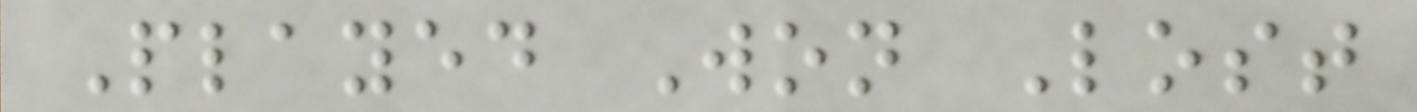Played Won Lost
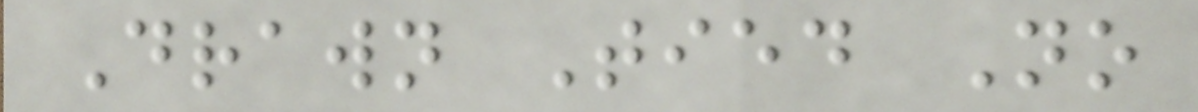Drawn Tied No
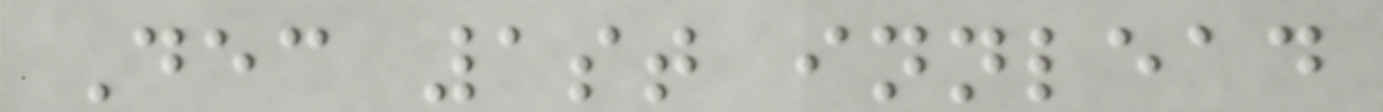Dec 1st innlead
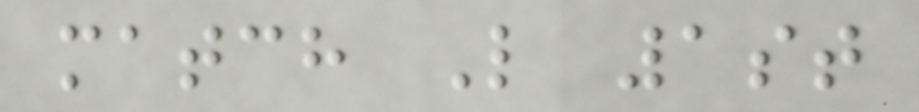match L 1st
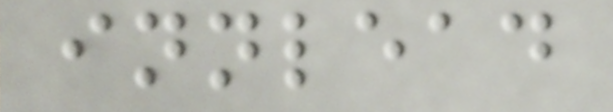innlead
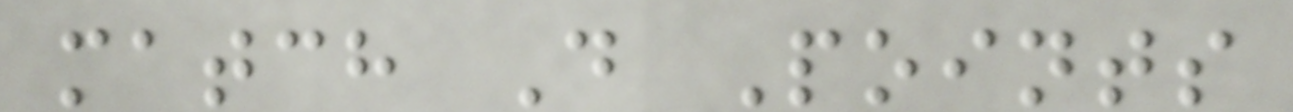match D Points
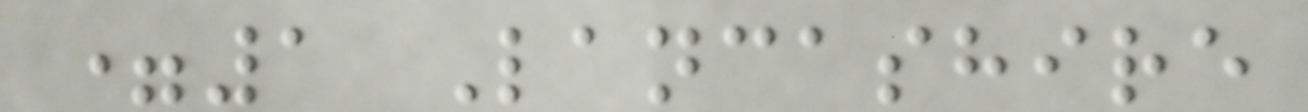=1 Lancashire
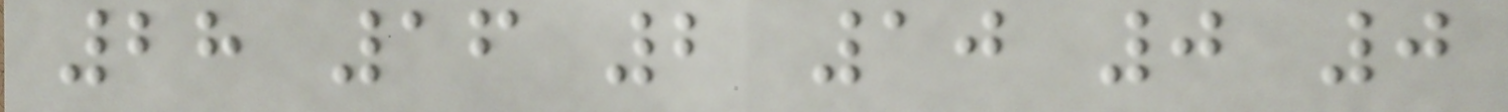28 16 2 10 0 0
